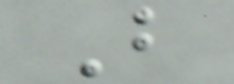B
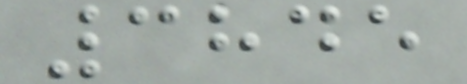3845
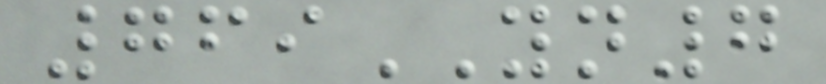769YN7
